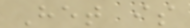Het is
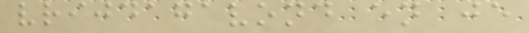vrijdagavond en je
